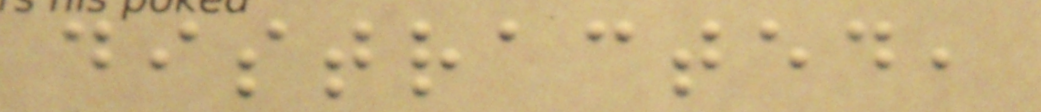distracted,
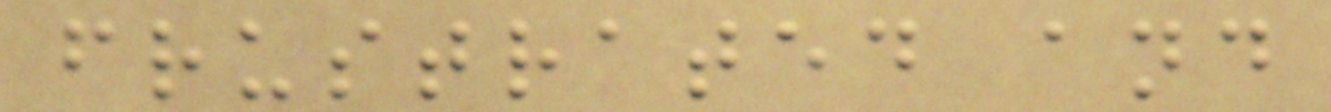frustrated and
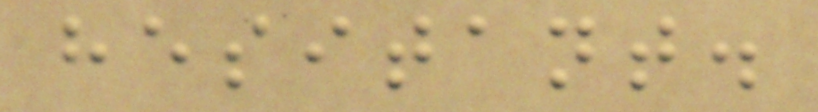hesitant.
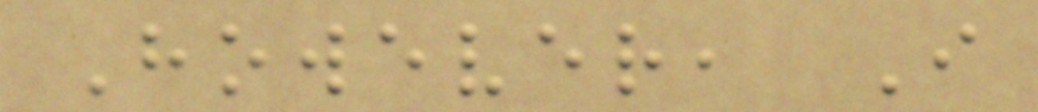However, I
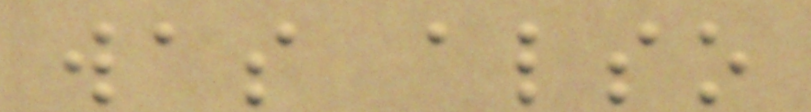was also
